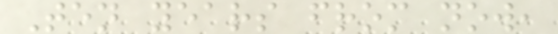Ten years from now,
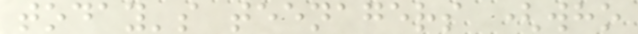today's teenagers (who
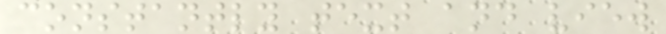constantly text and view
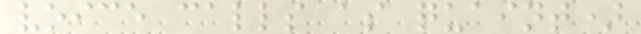voice calls as quaint)
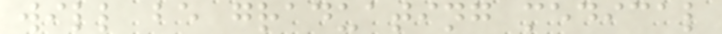will be graduating medical
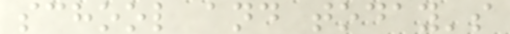school and today's
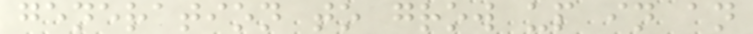generation to grow up in an
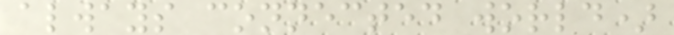always connected world)
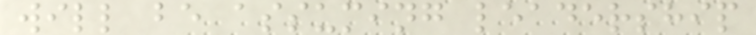will be assuming leadership
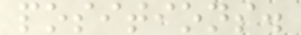positions.
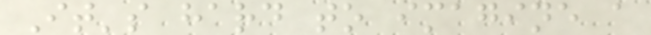It's hard to imagine a
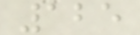125
